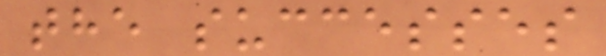the successes
